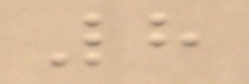8
